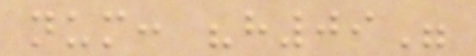num: "h09"
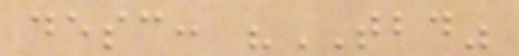desc: "TBD"
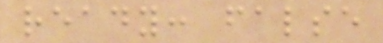ready: false
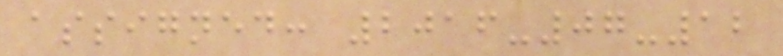assigned: 2016-07-12
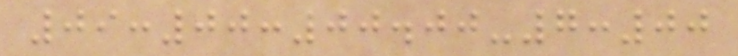09:00:00.00-7:00
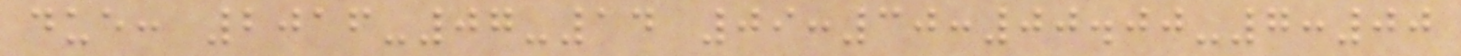due: 2016-07-14 09:30:00.00-7:00
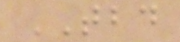TBD
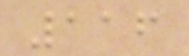116
